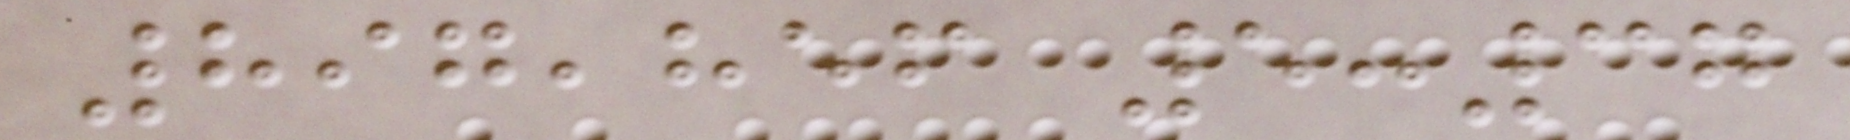897,856 5:37
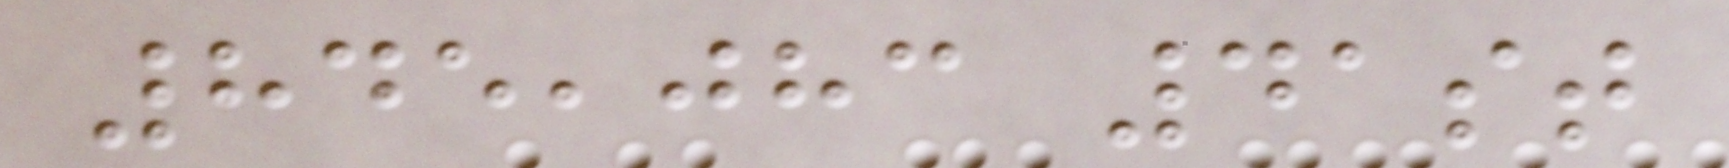845,083 41st
